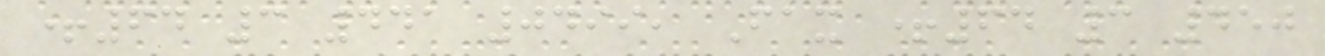+64 3 441 0499, Fax +64 3 450
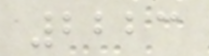2223
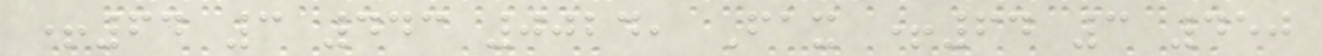+64 3 443 0024, Fax +64 3 450
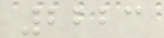2223
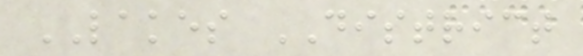LAKES DISTRICT
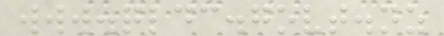www.qldc.govt.nz
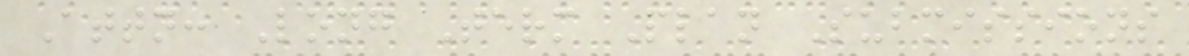Attn: Long Term Plan Submissions
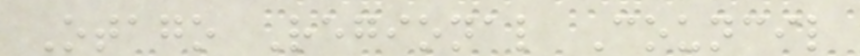Otago Regional Council
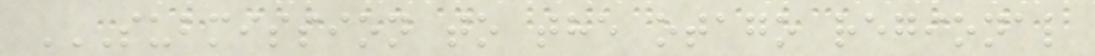SUBMISSION TO THE OTAGO REGIONAL
